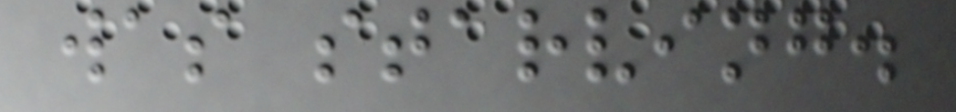was starving.
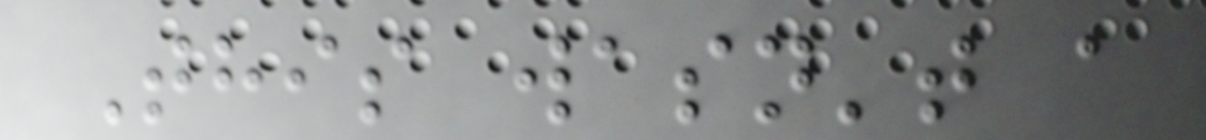This wasn't a
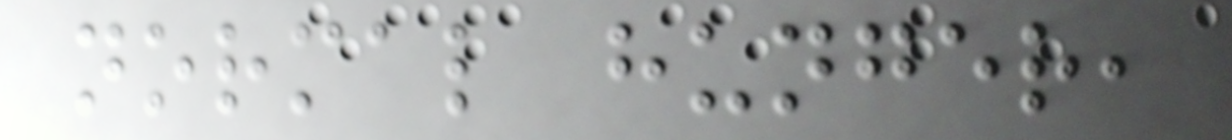normal hunger,
